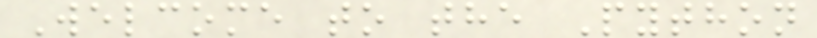Welcome to the Python
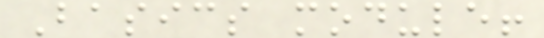Basics module!
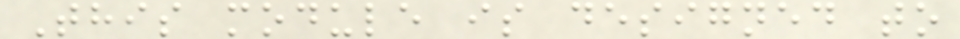This module is designed to
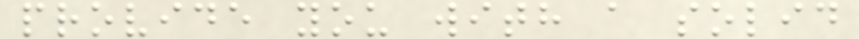provide you with a solid
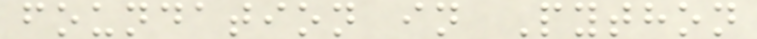foundation in Python
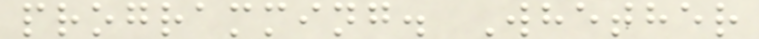programming. Whether
